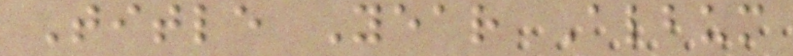Title Year Album
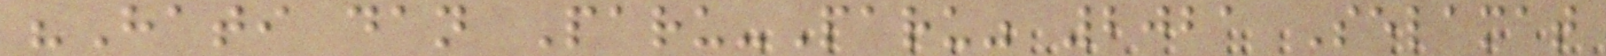"Hati dan Paru-Paru" 2021 Selamat
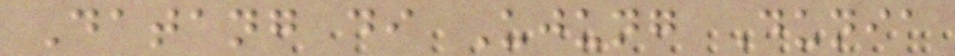Datang di Ujung Dunia
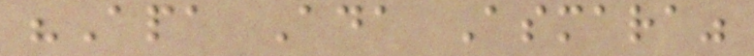"Apa Ada Asmara"
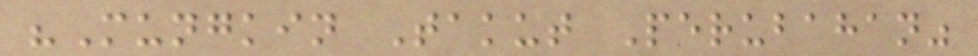"Mungkin Takut Perubahan"
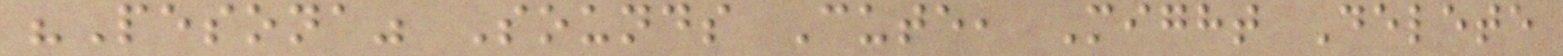"Pesona" Sounds Cute, Might Delete
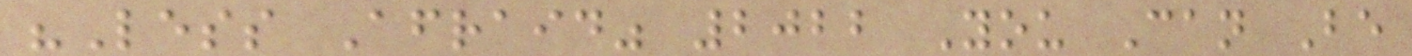"Less Afraid" 2022 You Can Be
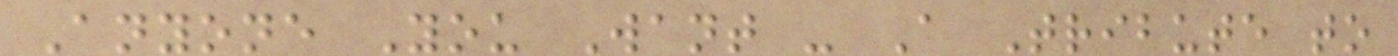Anyone You Want - A Tribute to
